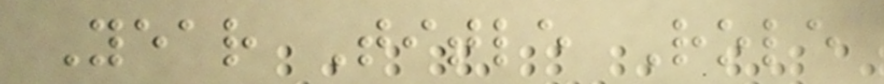Year Title Role
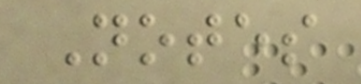Notes
